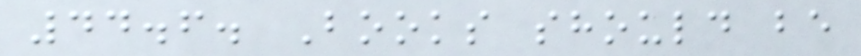44.6. Books should be
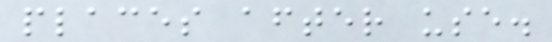places after use.
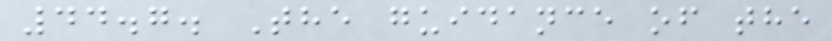44.7. The guidance of the
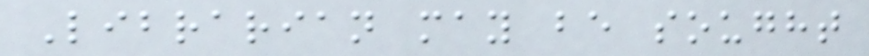Librarian may be sought
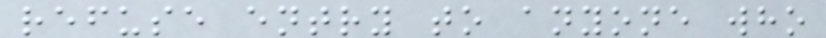refuse entry to anyone who
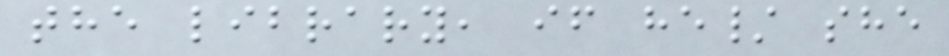the library, if he/ she
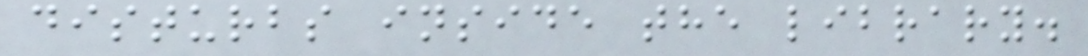disturbs inside the library.
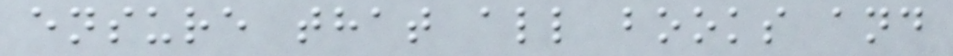ensure that all books and
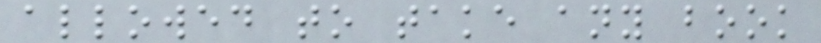allowed to take any book
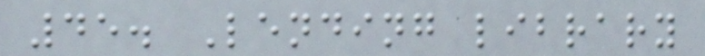45. Lending library
